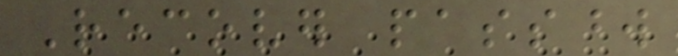Recover password
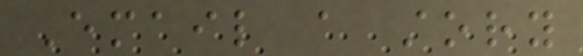Email a story
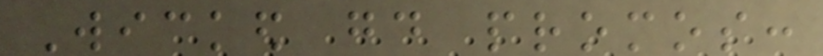Wicked good promos:
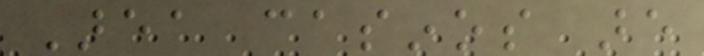Area casinos are
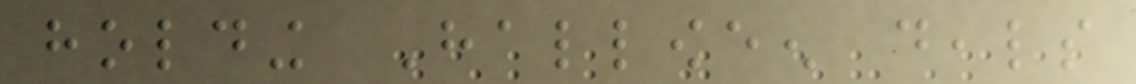holding Halloween deals
